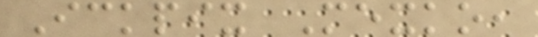Ickpix Mexko,
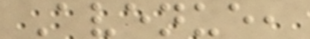Avenue,
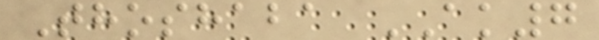Thoshaba AK7
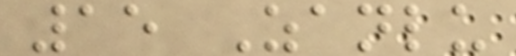15 Zanlu
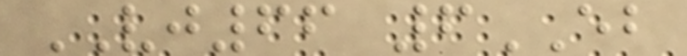VJ66 6EB
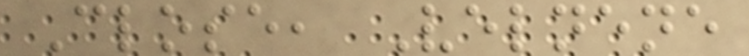Close, Velnene
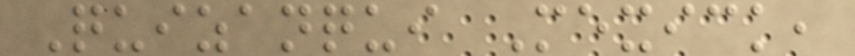Quizanqui Mexick,
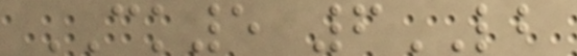CK5 6LB
